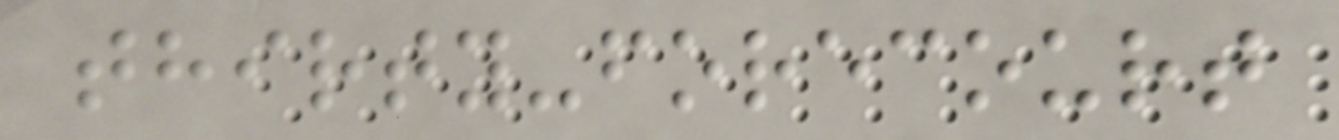thirty-forecourt
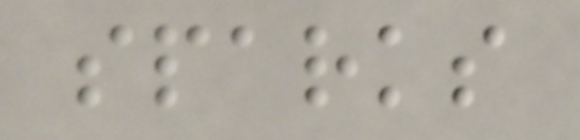sparks
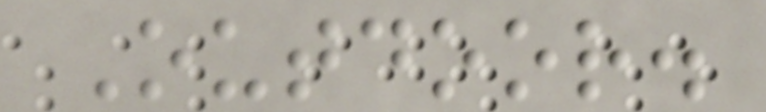Outdoor.
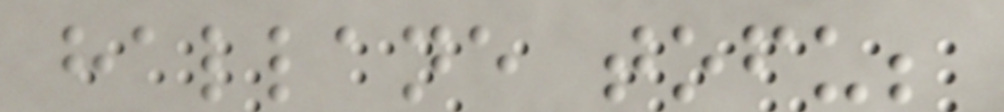hallane tofu;
